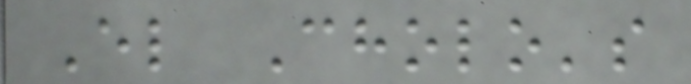El Cholo's
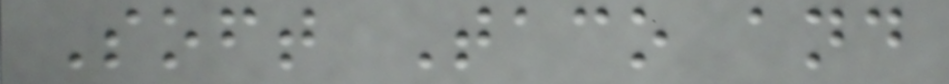Soft Taco and
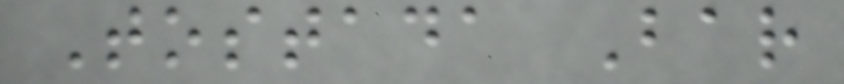Tostada Bar
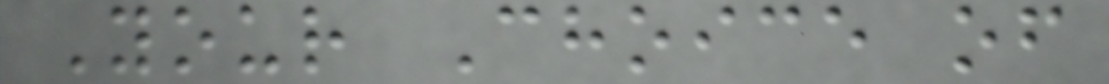Your Choice of
